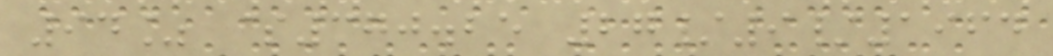94% $370.25 27/9/1964
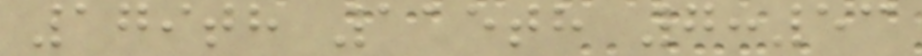179th 115th 7:53
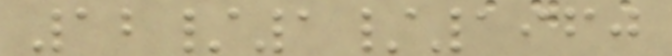12/1/1960
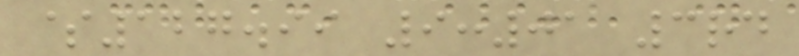$127.99 9:01 3rd
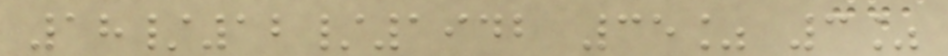18/12/1942 35% 3%
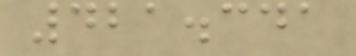421.341
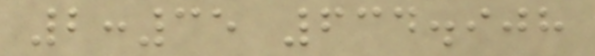2:35 634.908
